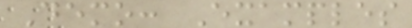Demo: Examples
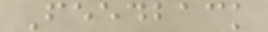Feedback
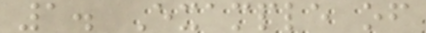1. Example of
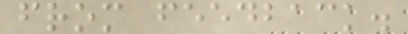from feedback.
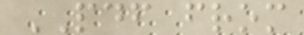PDF from
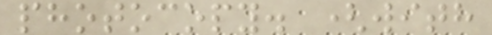photocopy. (with
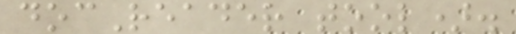docReader tool).
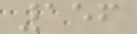156
